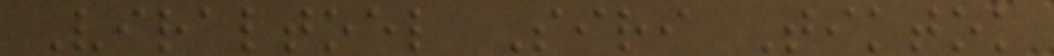Viraltoel Siri Tiktok
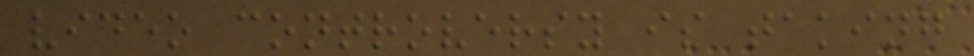video controversy is taking
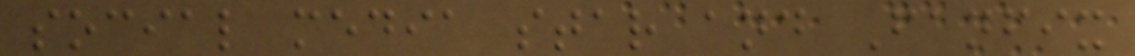social media star and Fanfix
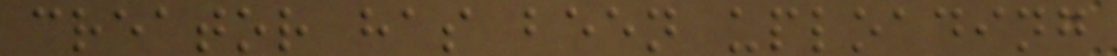creator has been uploading
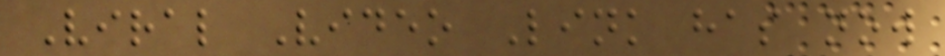Viral Video Link has now
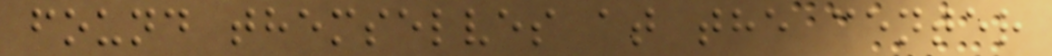found themselves at the center
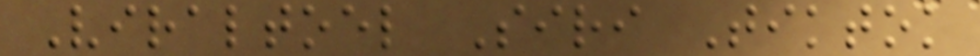Viraltoel Siri Tiktok
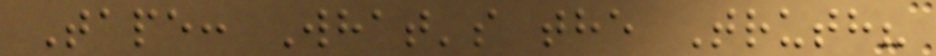Tape: What's the Truth?
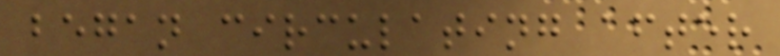began circulating after
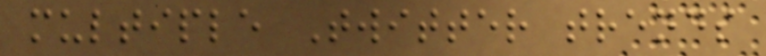multiple Twitter trends
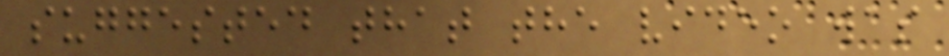suggested that the video was
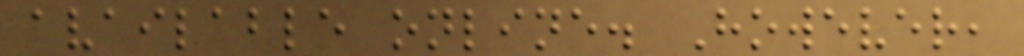available online. However,
